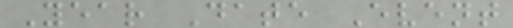Year Date Event
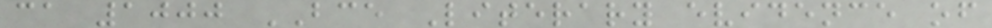ca 1000 BCE Literary evidence of
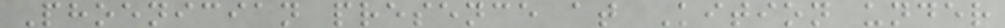Phoenician presence at Kition under
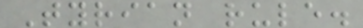Tyrian rule.
